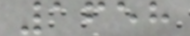1658
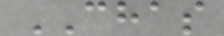CHAS
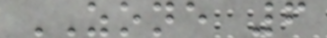ZONE 6
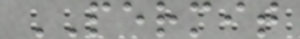PERMIT
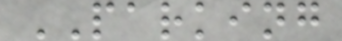PARKING
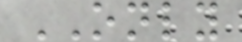ONLY
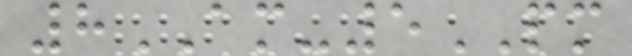8AM-5PM
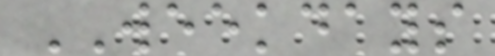WEEKDAYS
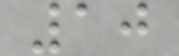10
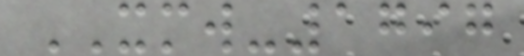XMW-1797
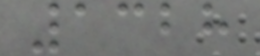1328
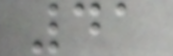41
